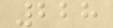228
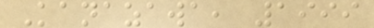Kanazawa, 1999
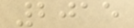2015
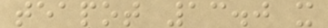teapot 13.0 x
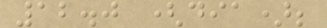12.0 (dia);
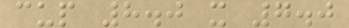cup 8.0 x 7.0
